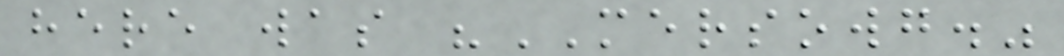here was "MERSOWG."
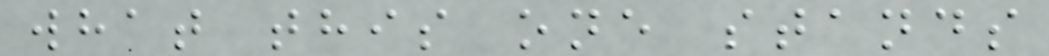what this one stands
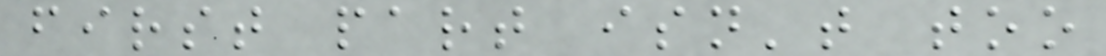first part isn't too
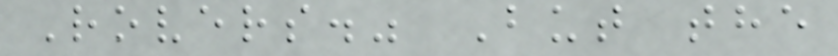Rovers." But the
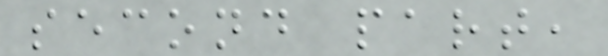second part,
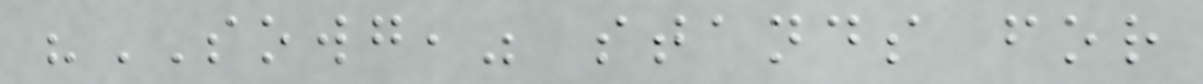"SOWG," stands for
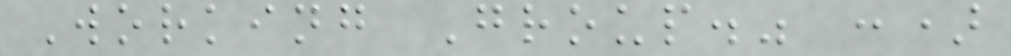Working Group." :)
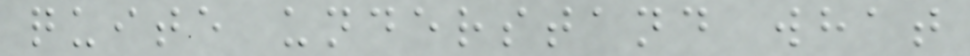quite understand what
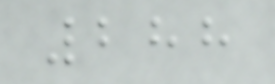288
